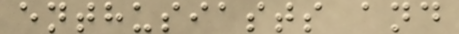enthusiasts and
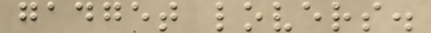gadget lovers.
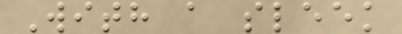With a sleek
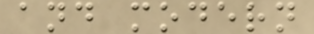and modern
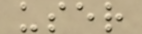user
